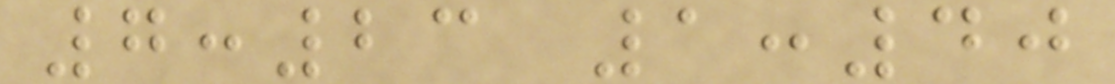7:23 1:40
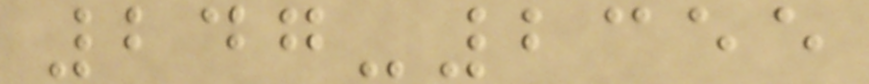247-2355
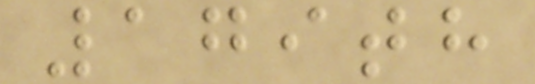179th
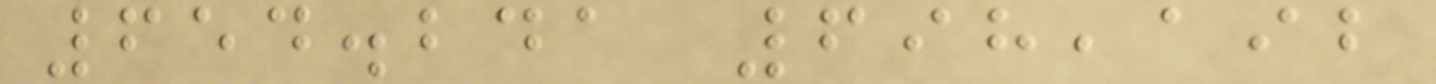654.241 698,192
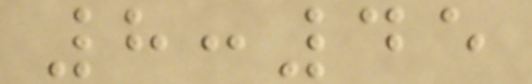8:45
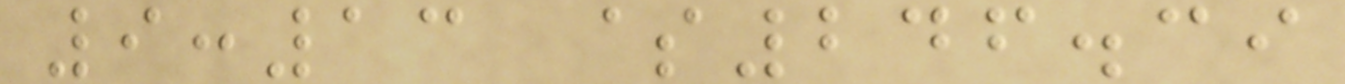9:13 $246.39
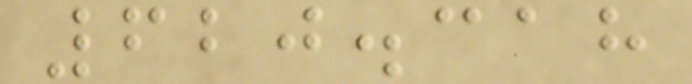620.318
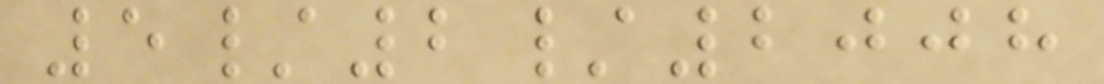5/2/2008
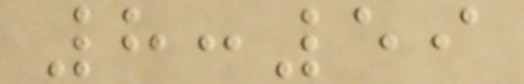8:59
